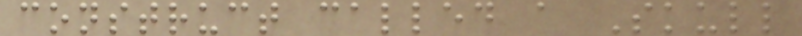construct called a Skull
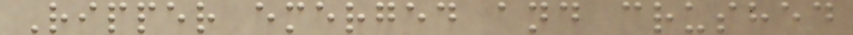Ripper emerged and crushed
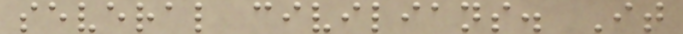several civilians. It
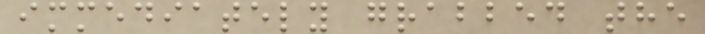immediately grabbed the
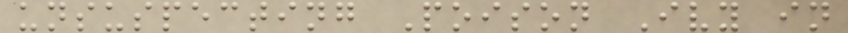unsuspecting Poison Ivy in
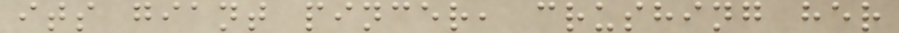its giant pincer, crushing her
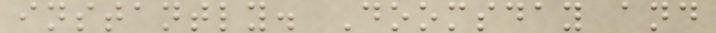instantly. Doomsday and
